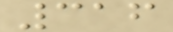316
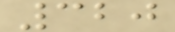320
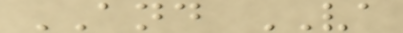AND VA
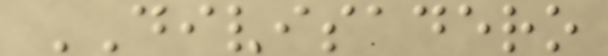DIVISADERO
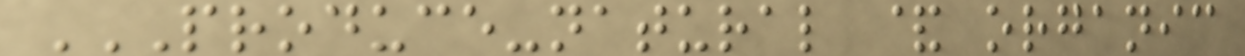PRODUCE-NATURAL & ORGANIC
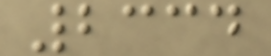2334
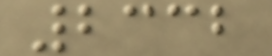2332
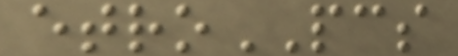etroPCS
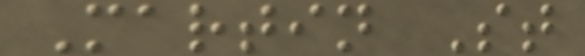Martin St
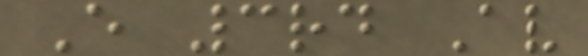E 3rd Av
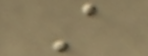A
